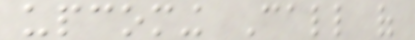upcoming Call of
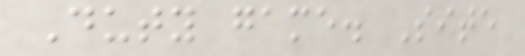Duty game. Site
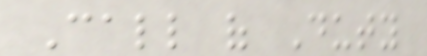Call of Duty
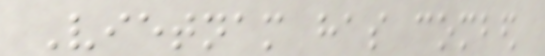Vietnam has combed
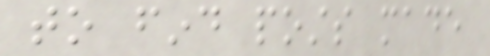to find posts made
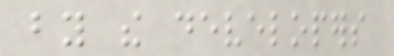by the developers
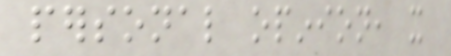personal opinion, it
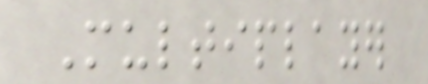Multiplayer
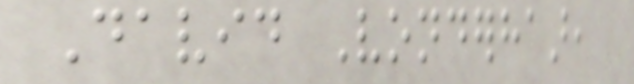David Vonderhaar,
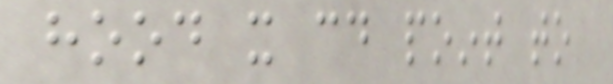hood it could point to
